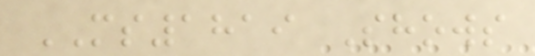MS1819 Shows
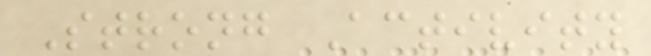Strong Activity
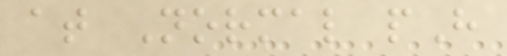at Normal pH
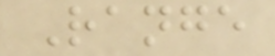Range
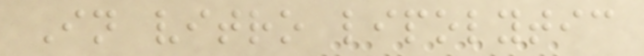In vitro lipolytic
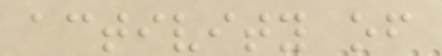activity of
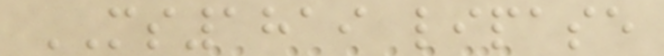MS1819 lipase
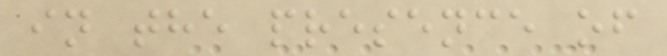in the presence of
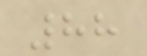88
